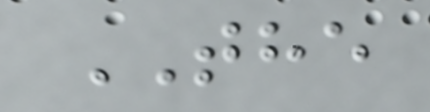THE
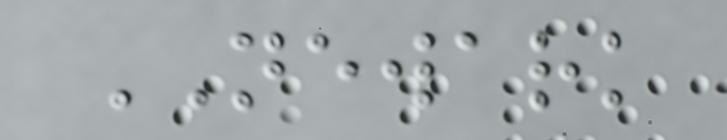NEWARK
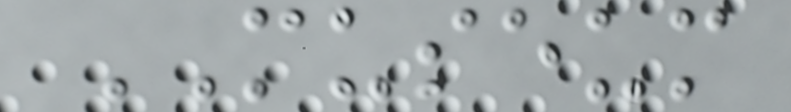MUSEUM
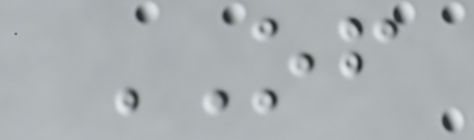OF
